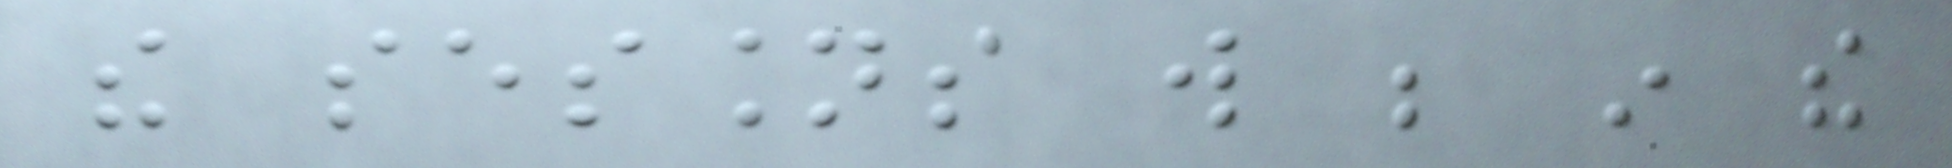the sessions will be in the
